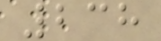238
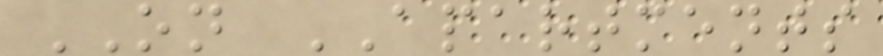ON APARTMENTS
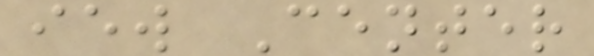iew Center
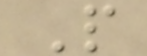P
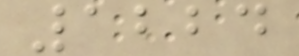1224
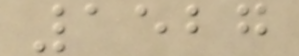1527
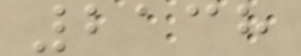2138
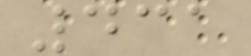431
